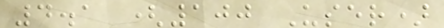4.1 (100 User)
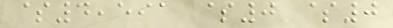$4,591 $0 $0
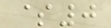$0
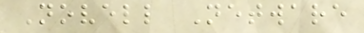Novell Netware
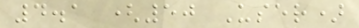4.1 (50 User)
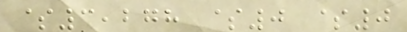$3,278 $0 $0
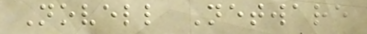Novell Netware
